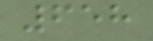658
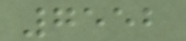7552
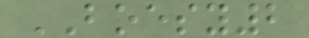BOESY2
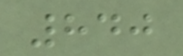840
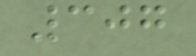307
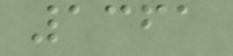1361
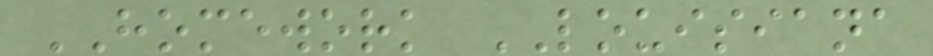HOMEWORK LOUISIANA
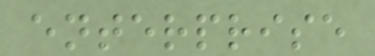enterprise
